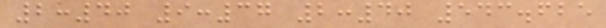2:40 9:37 2:40 543.625
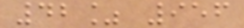42% 956
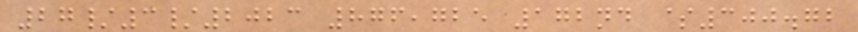27/3/2023 876,725 172nd $300.72
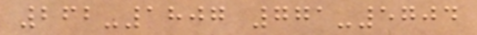262-1807 771-5704
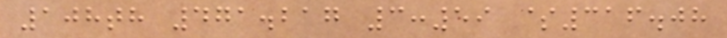108th 471.217 3:59 $316.08
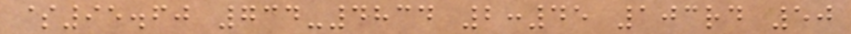$95.60 734-4834 2:45 103rd 50
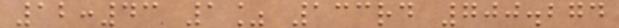12:43 1% 133rd 700.274
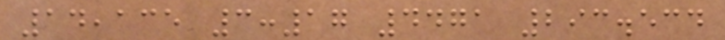14,135 3:17 4471 293.534
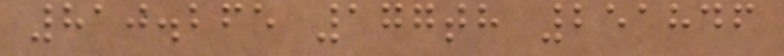810.265 177th 251846
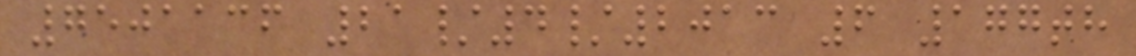7501136 21/4/2013 6 177th
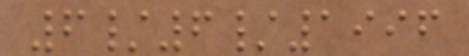6/6/1996
